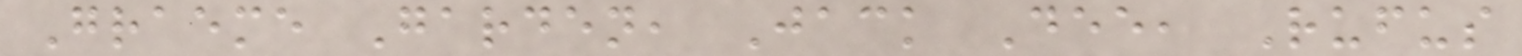Graeme Garden, Jack Dee, Rufus
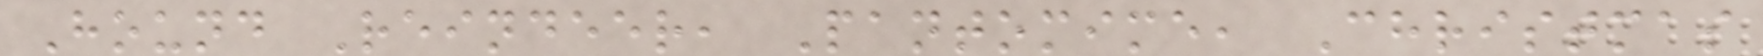Hound Reindeer, Pantomime, Christmas
